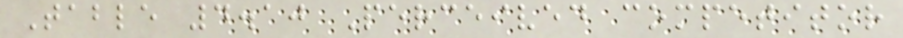Table 4.10 Perceived competitor
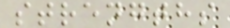strengths
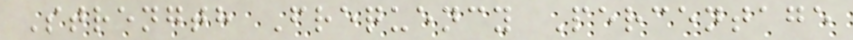Strength Frequency Percentage
